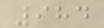984
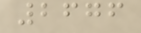2676
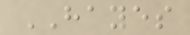HAYES
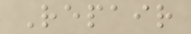Repair
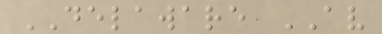DELAWARE AV
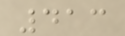413
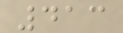413
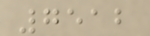7512
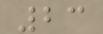23
